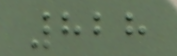828
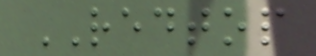REDTOP
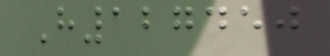H127450
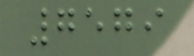7579
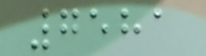7581
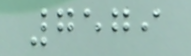7579
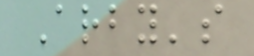Arby's
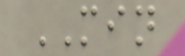MIN
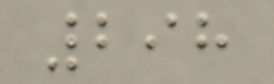298
